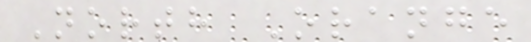North Orange
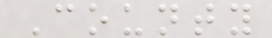County
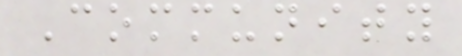Community
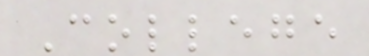College
